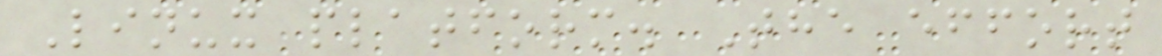Linux platform. The effort
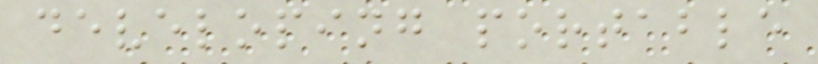developing portable
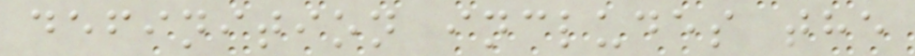definition includes the
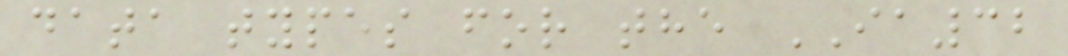data types for the IA32
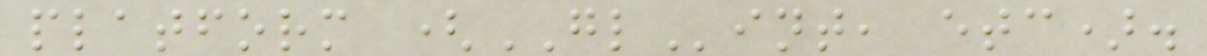platform (GLint, etc).
